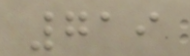719
